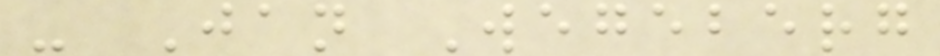- Jan Wegeberg
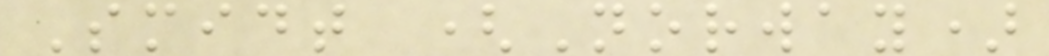Smidt (Norway)
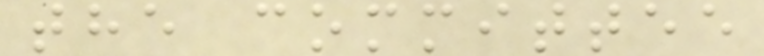the committee
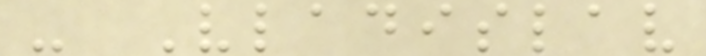- Vladislav
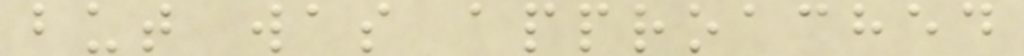but was approached
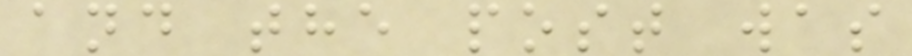and the post was
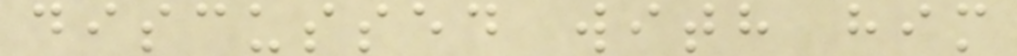discussed with him
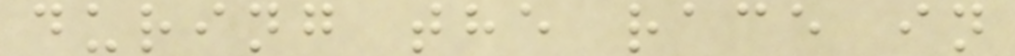during the race in
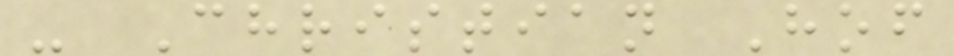- Christian Hof
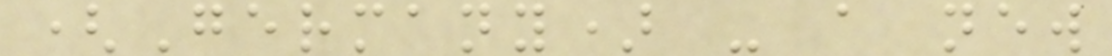(Germany) - a new
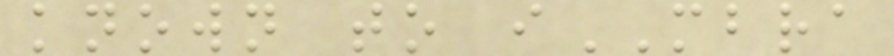known to iMBRA
